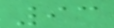93
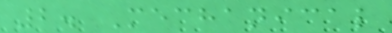2. Mechanical
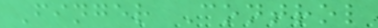Finger Control
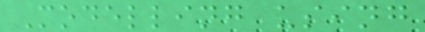Modelling using
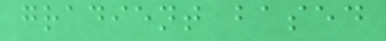gradient based
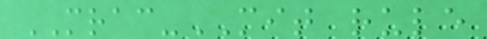MRAC-MIT rule
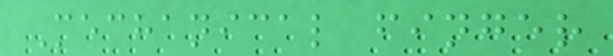Mechanical finger
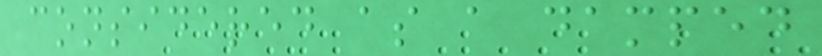considered as a damped
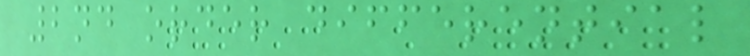2nd order differential
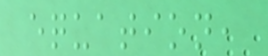equation,
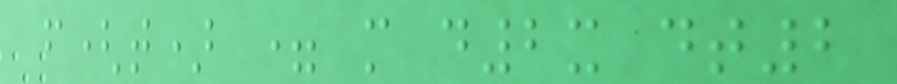f(t) = m d2x dt2
